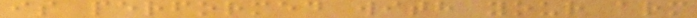is performed with your arm
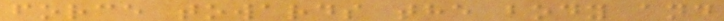force towards the body and
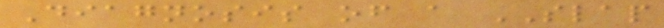Diagnosis of a SLAP
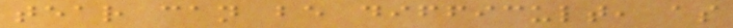tear can be difficult, as
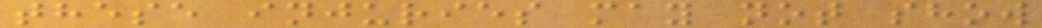these injuries may not show
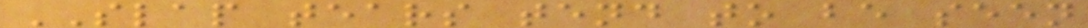SLAP tears tend to be seen
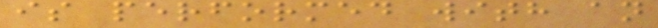is performed with an
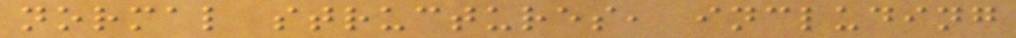normal structures, including
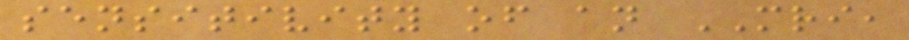sensitivity of an MRI,
